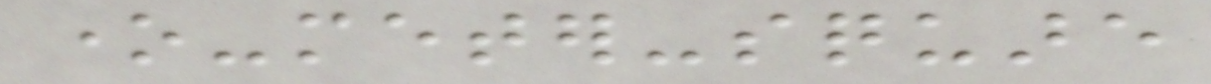one-meter-square
